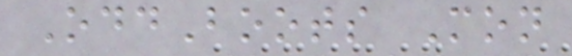OddBoots Mon
